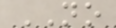NO
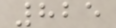825
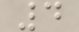4
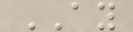AY
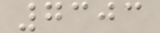7303
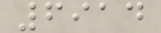6914
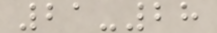21-28
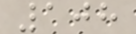108
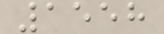1558
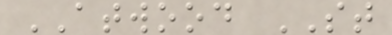ATWOOD ST
